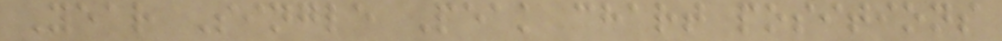Year Single Peak chart positions
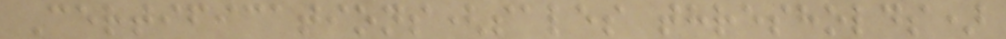Certifications(sales thresholds)
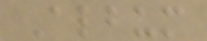Album
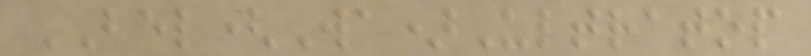BEL(Wa)Ultratop
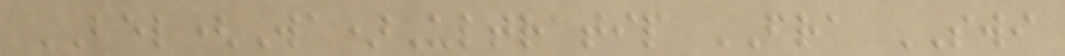BEL(Wa)Ultratip FRA SWI
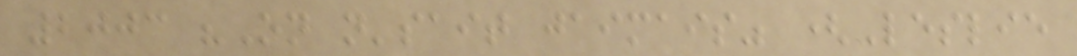2003 "On n'sait jaimais" (Leslie
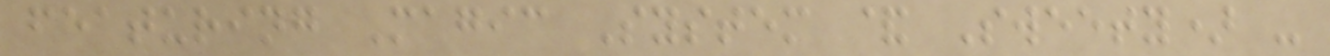featuring Magic System & Sweety) -
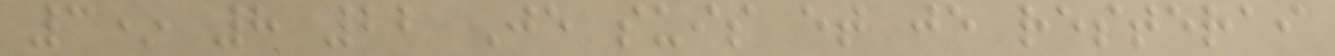3* 8 22 Je suis et je resterai
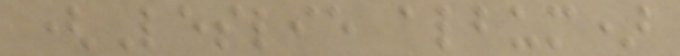(Leslie album)
